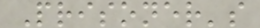Prisoner's
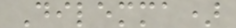Dilemma)
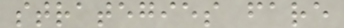strategies fare
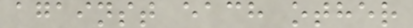against each other
